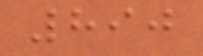890
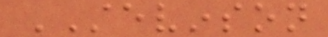STEVINSON
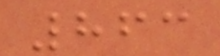863
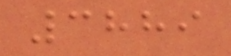3889
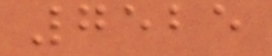7525
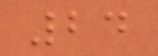24
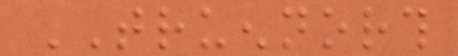TRUENNORTH
